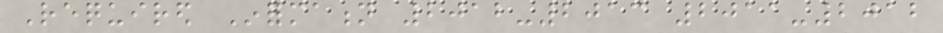Required Information 2012-2013 2011-2012
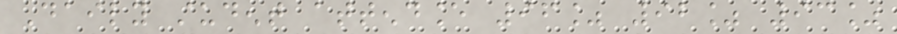Daily student attendance 96% 92% 93%
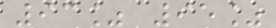93% 95%
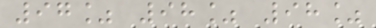97% 98% 98%
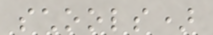schools)
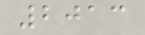2013
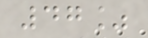47%
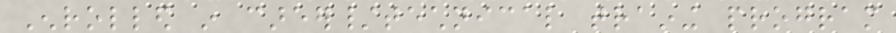Enrolled in career/technical training program
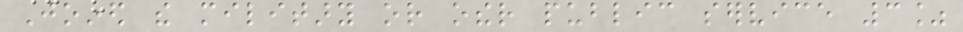Joined the military or other public service 3%
